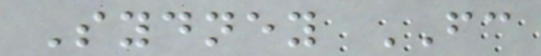Sydney FC
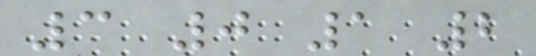3 0 1 2
